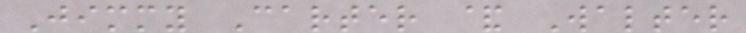Jimmy Carter & Walter
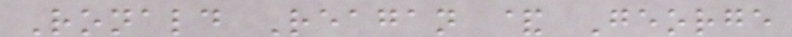Ronald Reagan & George
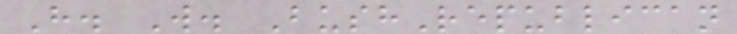H. W. BushRepublican
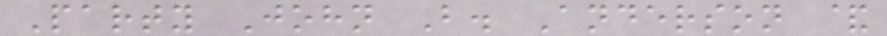Party John B. Anderson &
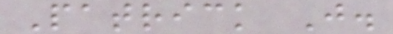Patrick J.
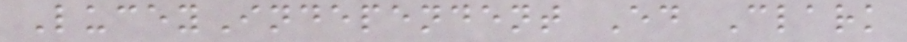LuceyIndependent Ed Clark
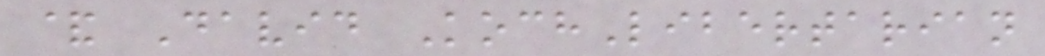& David KochLibertarian
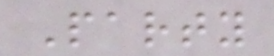Party
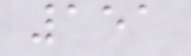151
